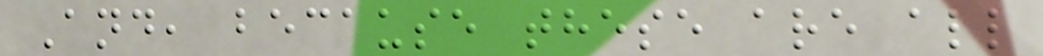And, because these are all
